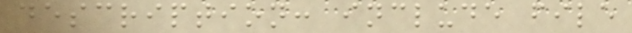description: include file
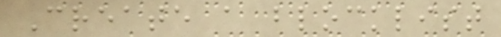Create a blocklist
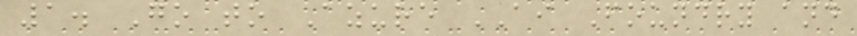1. Go to Azure AI Foundry and
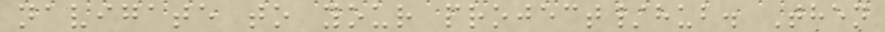navigate to your project/hub. Then
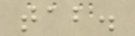tab.
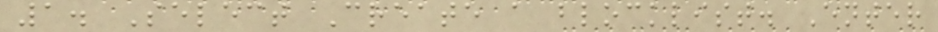1. Select Create a blocklist. Enter
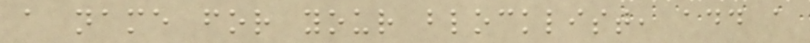a name for your blocklist, add a
